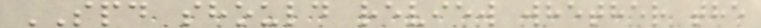SPD should review whether the
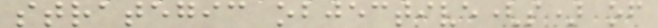strategic objective(s) of
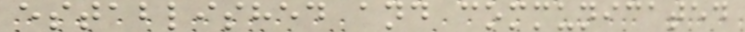established and communicated
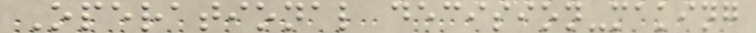Operational decision-making
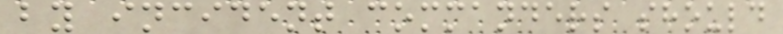by incident commanders should
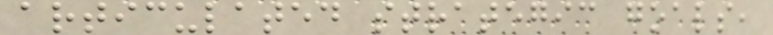articulated strategic goals,
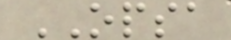OPSA
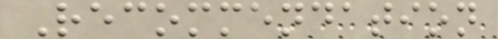Recommendation
